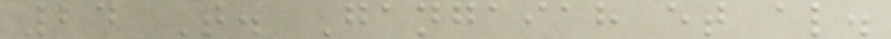24 T. Gangaiah et al.
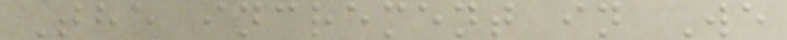The increment in We
